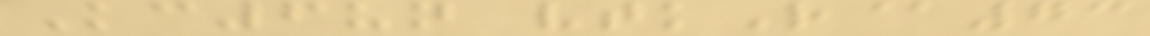Kc6un vtkR@73
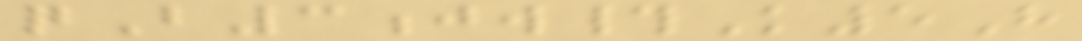qB3jw#K5H
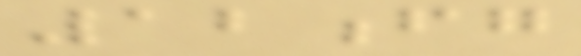12fg
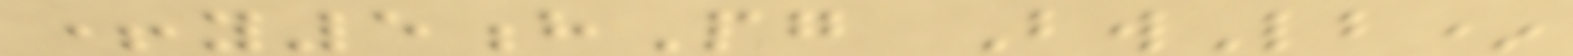+y5hPg BwLb*
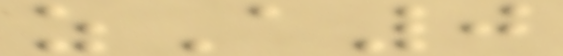zA0
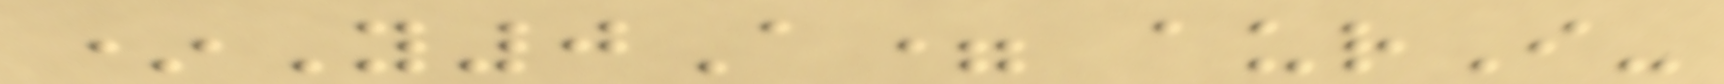*Y0A= aurI-
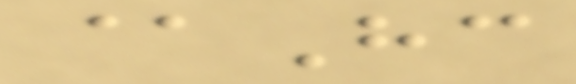@Hc
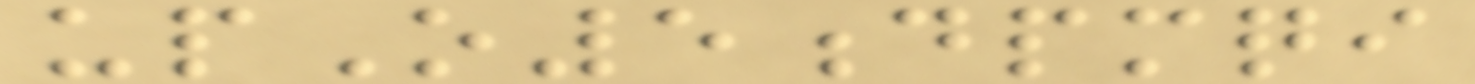upO5dpmqi
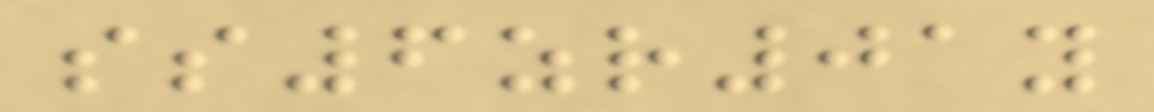ss6zr01y
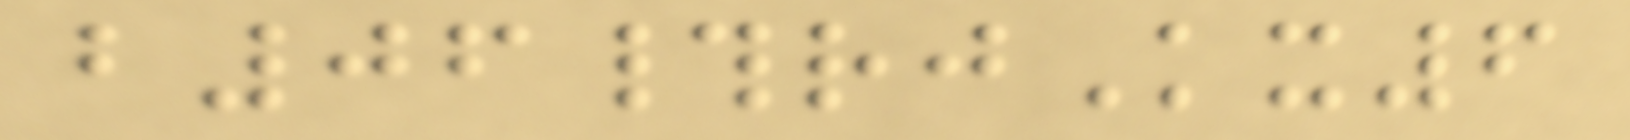b06#rjKx6
